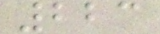223
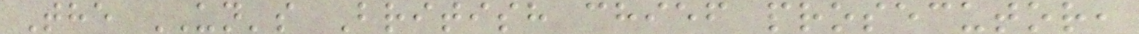The UN's British chief prosecutor,
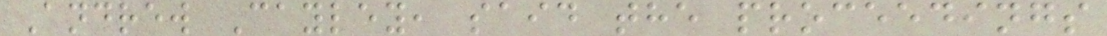Andrew Cayley, said the proceedings
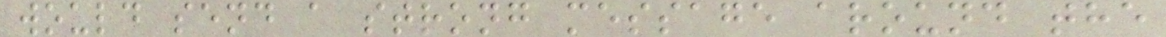would send a strong message around the
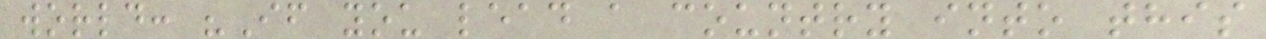world: "If you lead a country into this
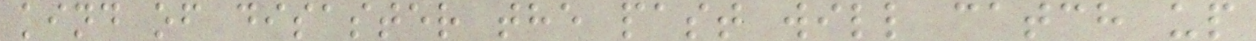kind of disaster the past will catch up
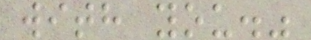with you."
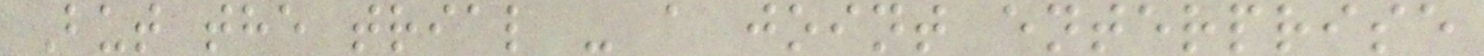But the trial - a joint enterprise
